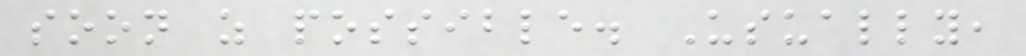soon as possible. Usually,
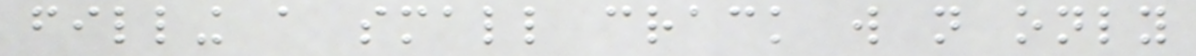filling a small crack will not only
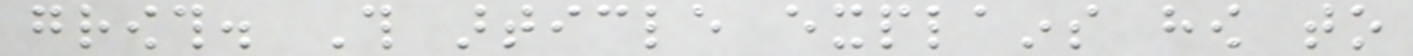growth. This article explains how to
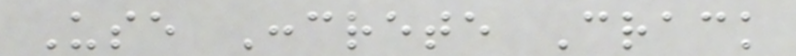Use Concrete Crack
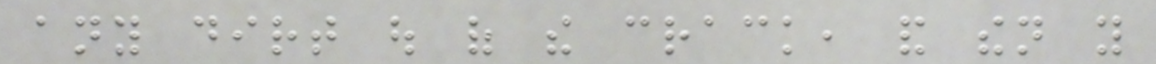any dirt out of the crack, and then you
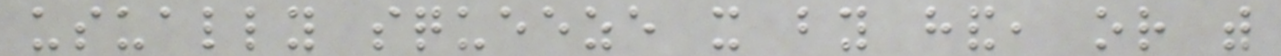usually squeeze it by hand, or with
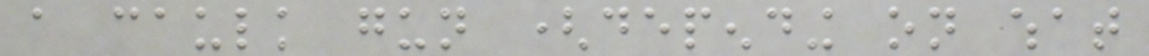a caulk gun (depending on what
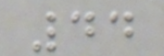44
